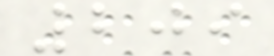209
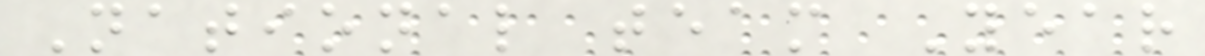National team Year
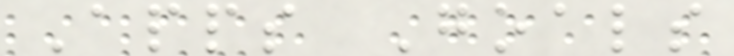Apps Goals
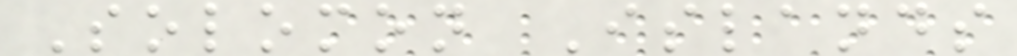Solomon Islands
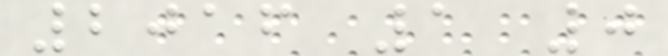2016 1 0
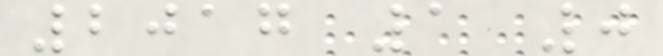2017 1 0
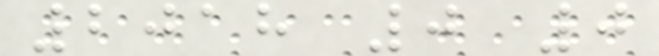2018 0 0
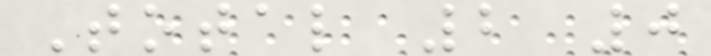Total 2 0
